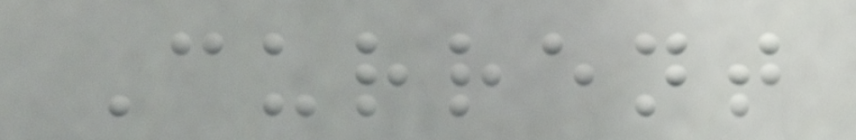Current
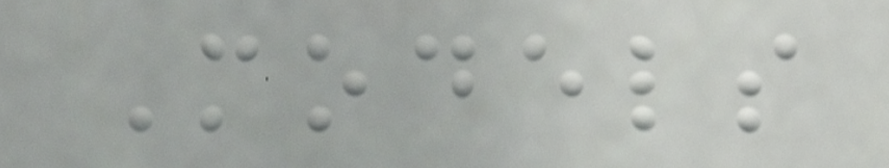Models
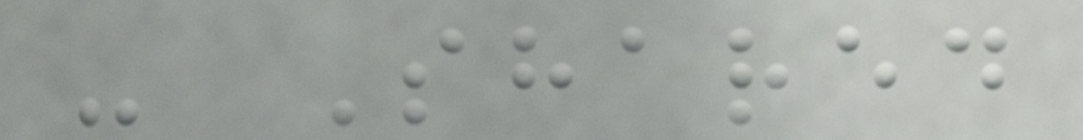- Shared
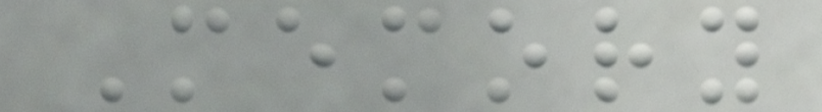Memory
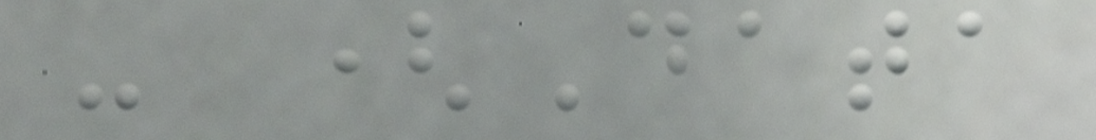- (Data
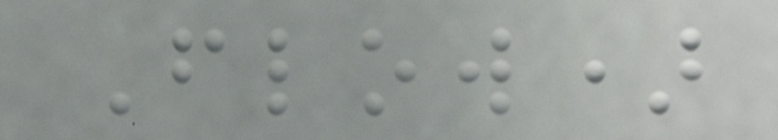Flow)
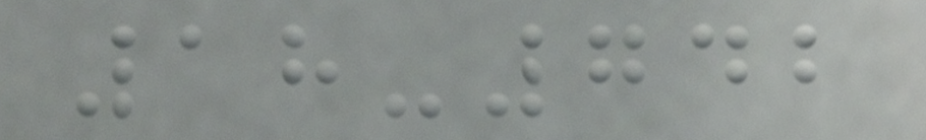18-742
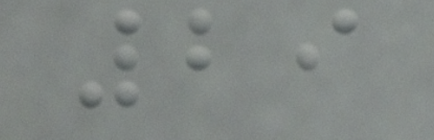29
